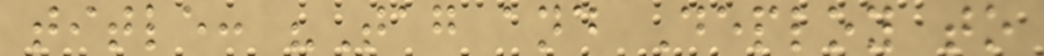title: "Tag and Deploy to
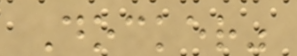Docker"
